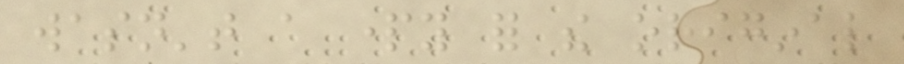wasn't a party for the original
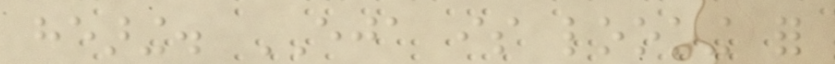hearing. EJA is looking for
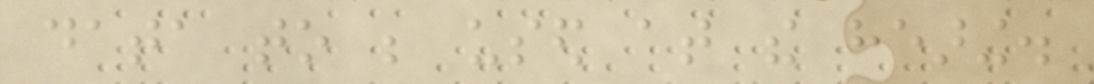data to be used at the hearing.
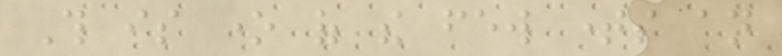This is one of the few times an
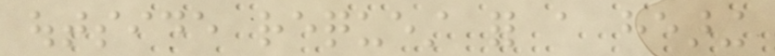outside request for a hearing
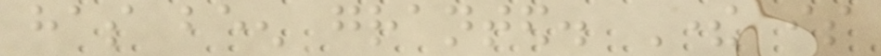has been granted. There is
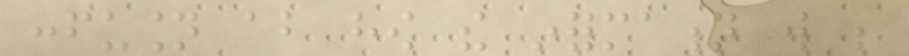confusion about how the information will be
